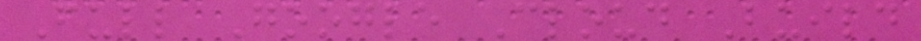Full Google Cloud Build
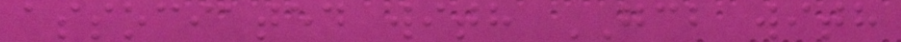associated with GCB with
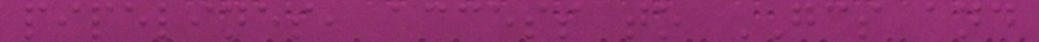pipelines, access to GCS and
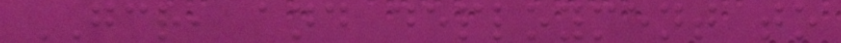GCR, and deployment to
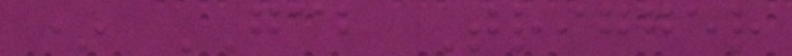* GCB Trigger
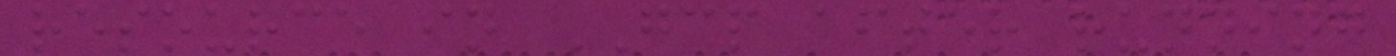resource in GCP after running
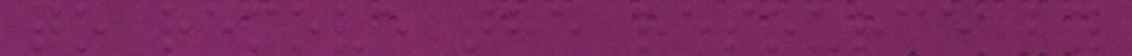to remove the resource by
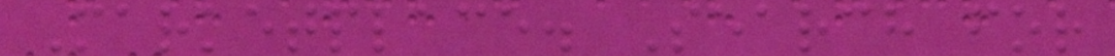Marketplace. Search for
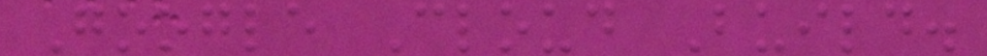Google Cloud Build.
